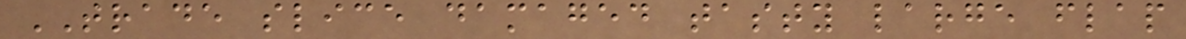TRADE slice damaged tasty large flap
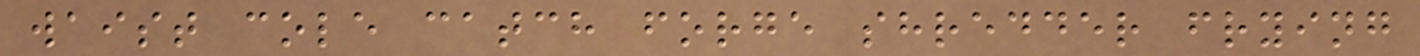waist cole catch forge shredder frying
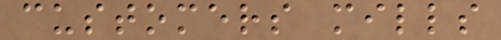customers mills
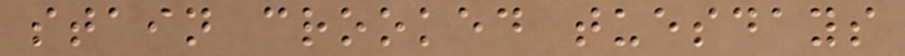stain crooked tuesdays
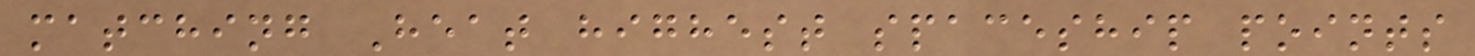matching Heat highest spaceship points
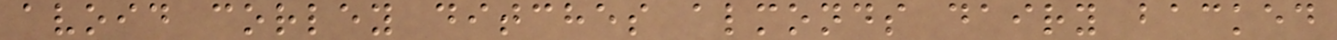avoid corley ditches almonds dairy backed
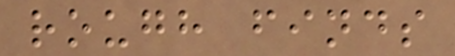rough finds
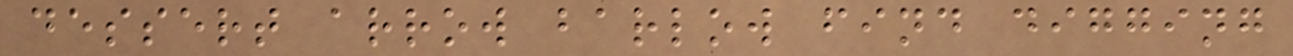dessert arrow barlow find digging
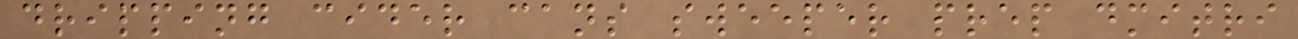dripping cider cans sweeper prep dmitri
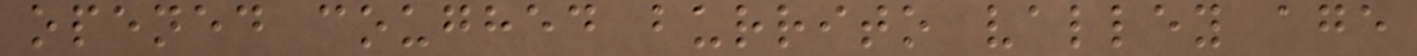opened coughed burrito valley age
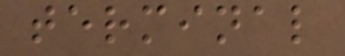terminal
